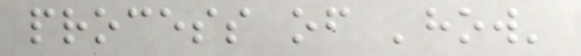process of 'how'
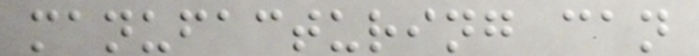manufacturing can
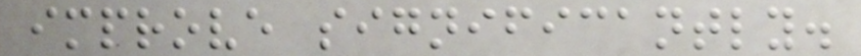improve significantly.
